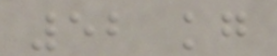52 kg
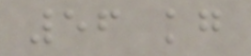56 kg
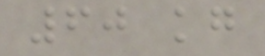60 kg
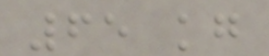65 kg
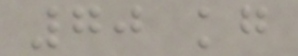70 kg
